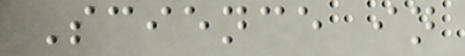Science in
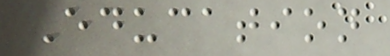Education
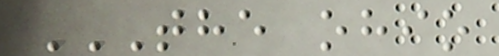THE OHIO
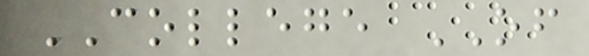COLLEGE OF
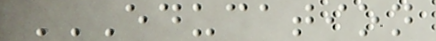EDUCATION
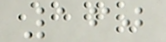160
